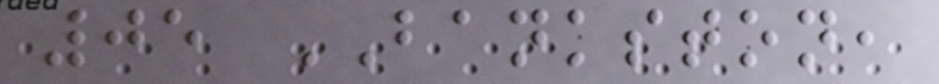05 BANKSTON,
